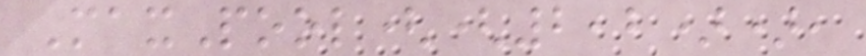MaxPool((2,2)),
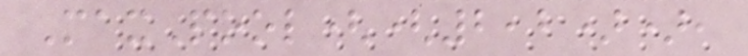MaxPool((2,2)),
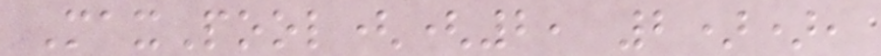MaxPool((2, 2)),
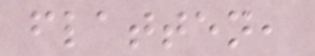flatten,
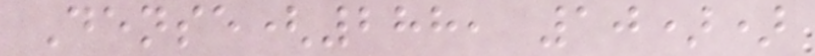Dense(288, 10))
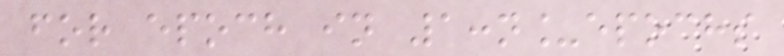for epoch in 1:n_epochs
